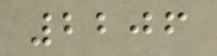2206
